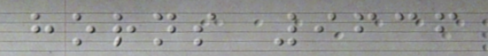horns 9636
